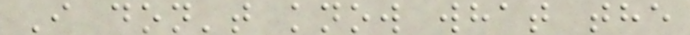I don't know what the
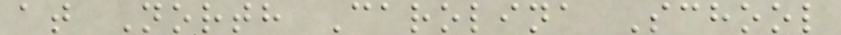at North Carolina School
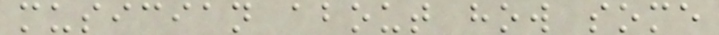musician about how some
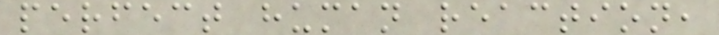perfect human reaction,
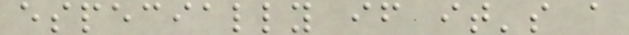especially if it's a
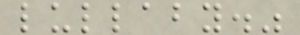lullaby."
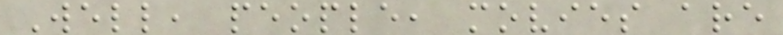Well, people, movies are
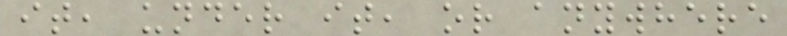it, under it, or anywhere
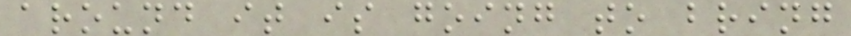around it is going to bring
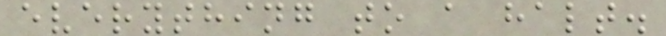everything to a halt.
